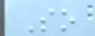So
